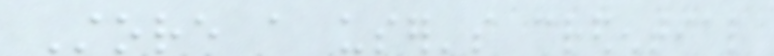Store a user's credential
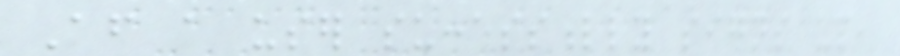After a user successfully signs up,
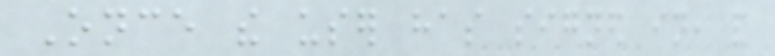Once the user has signed in, and
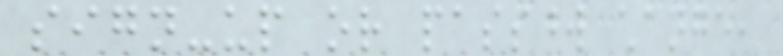sign-up or password change,
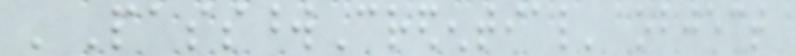'PasswordCredential' object
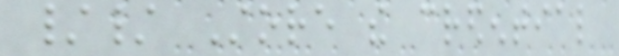// Store the credential
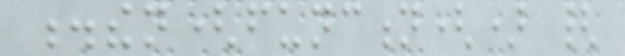.then(function() {
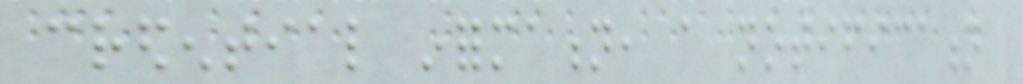credential information, a notification
